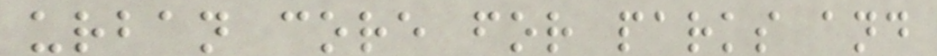urban core for parks and
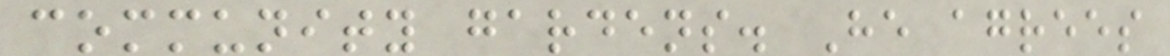community gardens. He agrees
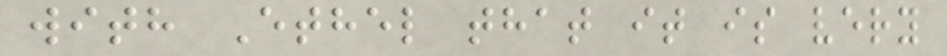with Ethel that it is very
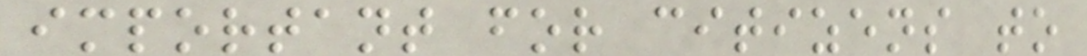important for citizens to
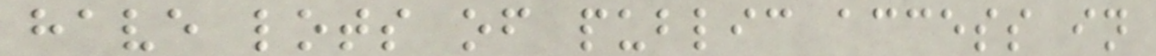have lots of public access in
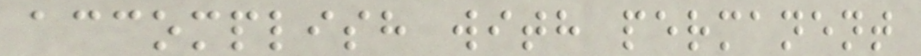accomplish with permanent
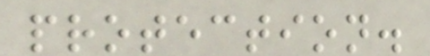protection.
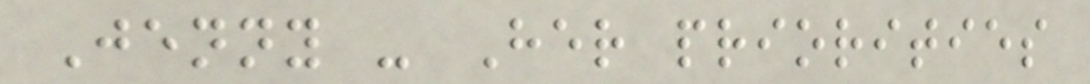Jenny - Her priorities
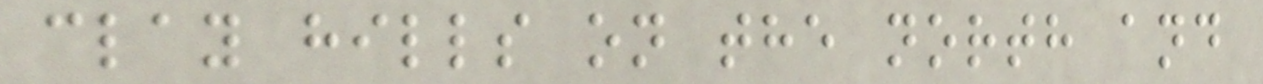clay hills on the north and
